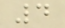4
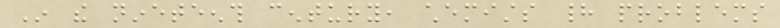In the nineteenth century, chemists had problems
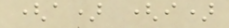(a) (i)
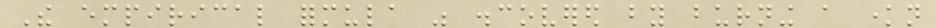The empirical formula was discovered by burning a known
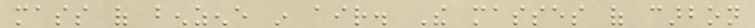mass of benzene in air. The masses of carbon
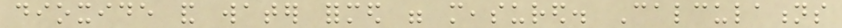dioxide and water formed were measured. Calculations
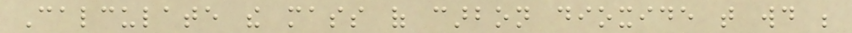Calculate the mass of carbon dioxide that would be
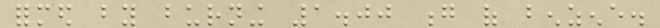formed by burning 1.00 g of benzene.
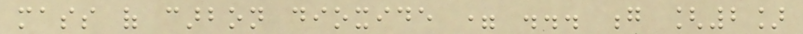mass of carbon dioxide = ... g [2]
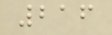216
